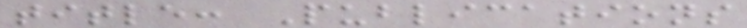title: Publications
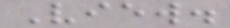View.
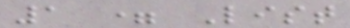1 = List
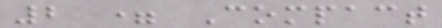2 = Compact
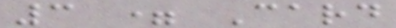3 = Card
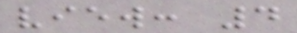view: 4
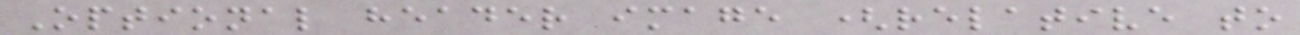Optional header image (relative to
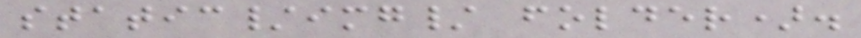static/img/ folder).
